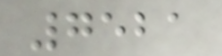7521
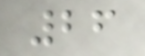26
